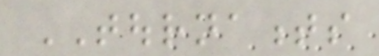TOURNAMENTS
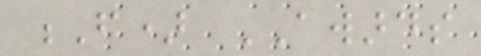F) AWARDS
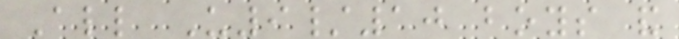All U9/10 boys and
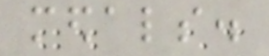medals.
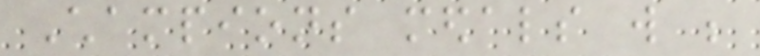Champions medals will be
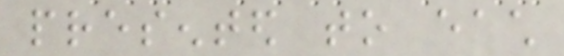presented to each
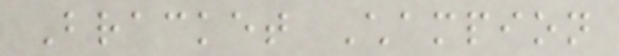Bracket Champion
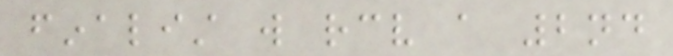finalist will receive a 2nd
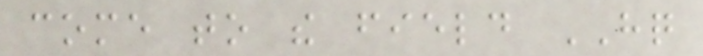come to the field HQ
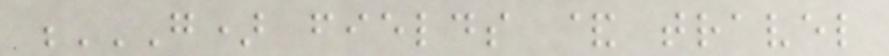G) FIELDS & TRAVEL
